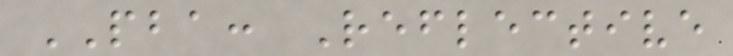PBA: Reflective
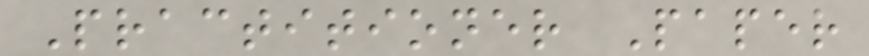Practitioner Paper
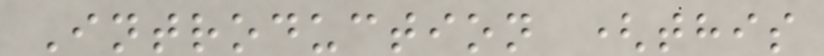Introduction (this
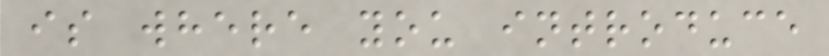is where you introduce
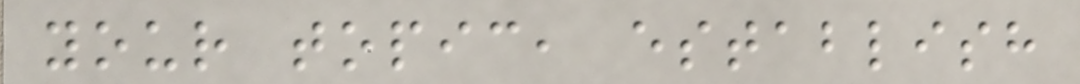your topic, establish
